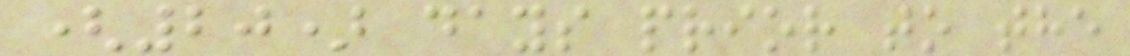(20) days prior to the
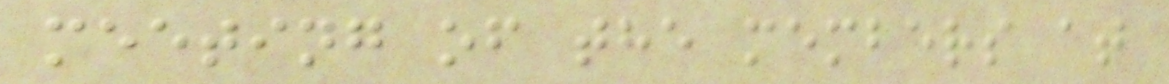meeting of the members at
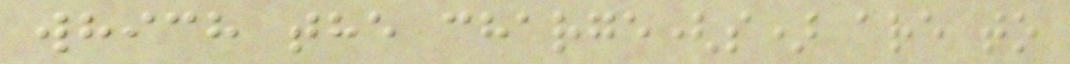which the charge(s) are to
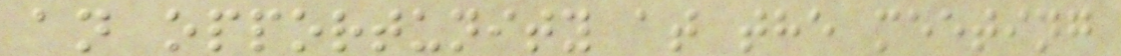an opportunity at the meeting
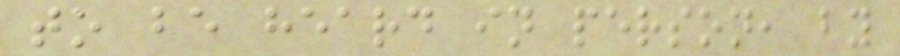to be heard in person, by
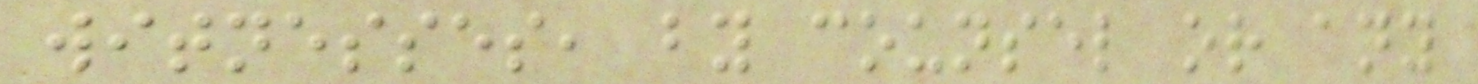witnesses, by counsel or any
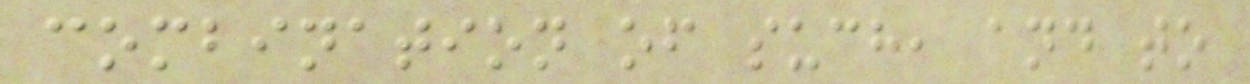combination of such, and to
